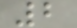2
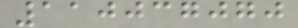110037070
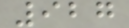927
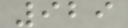929
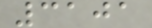3101
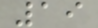19
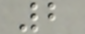2
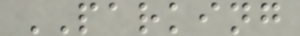PARKING
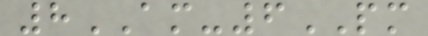8AM-6PM
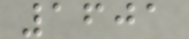1601
